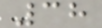38
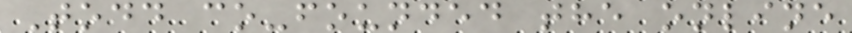Todd co-founded the online
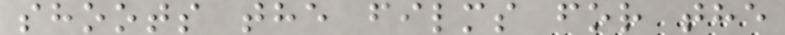shoots the films for the
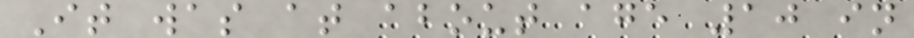It was at about age 10 in
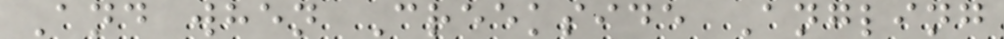And when Creekside Angling
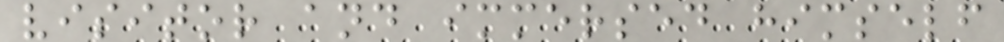visitor and immersed himself
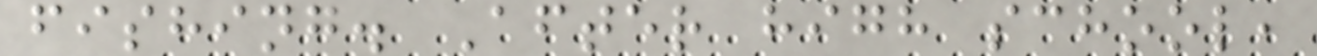fishing. After high school,
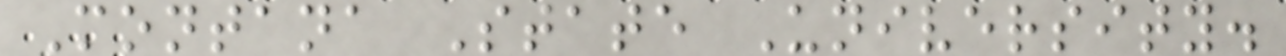Montana State University.
